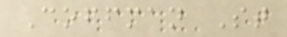Coffman St
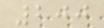200
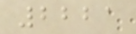2221
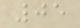05
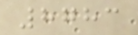8783
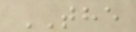THE
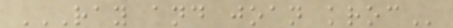RAY AND JOAN KROC
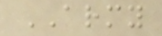ARMY
